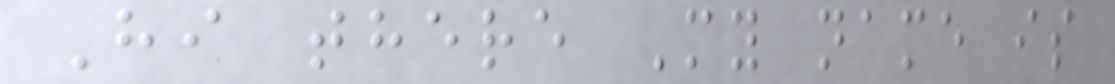Hi there My name is
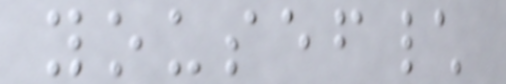yousef\
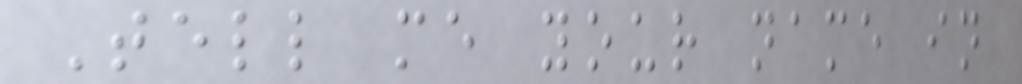Tell me your name in
